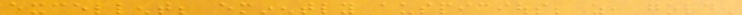excellent; eminently auspicious; as, golden
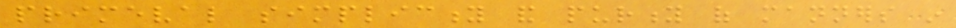primeval simplicity and purity of manners in
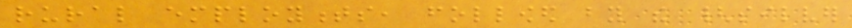rural employments, followed by the {silver
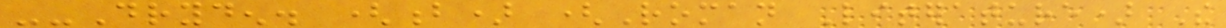--Dryden. (b) (Roman Literature) The
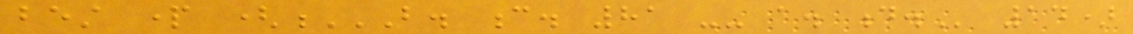best part (B. C. 81 -- A. D. 14)
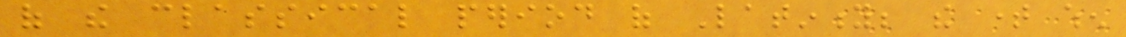of the classical period of Latinity; the time when
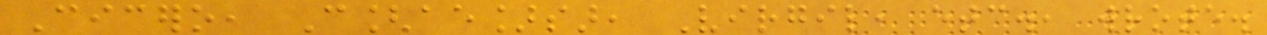Cicero, C[ae]sar, Virgil, etc., wrote.
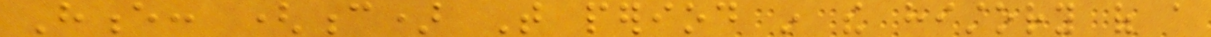Hence: (c) That period in the history of a
